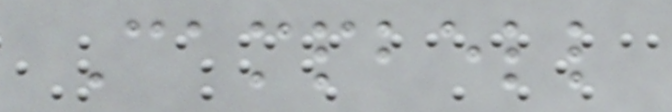Campbell
